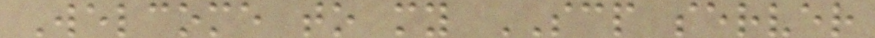Welcome to my SCP server
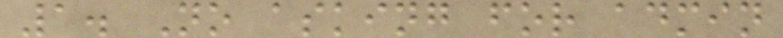1. No asking for admin
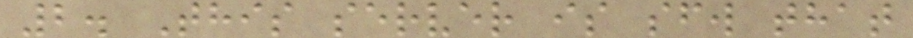2. This server is sfw that
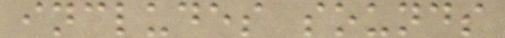includes sounds
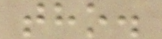tho.
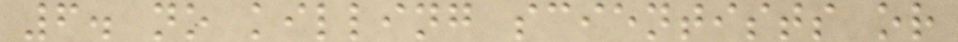6. no killing scientists or
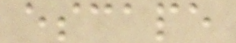escape
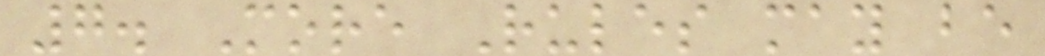7. More Rules may be
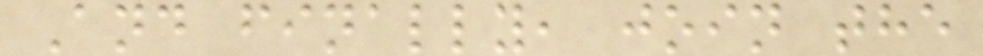And finally, join the
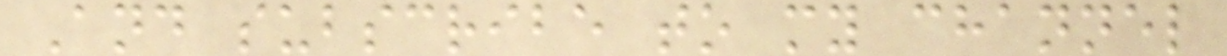And subscribe to my channel
